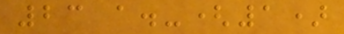23 a.-(1)
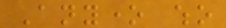Anyone who
